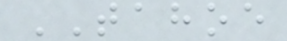TAHOE
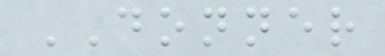DONNER
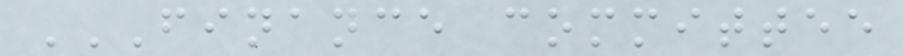FINANCE COMMITTEE
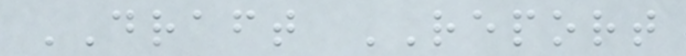DRAFT REPORT
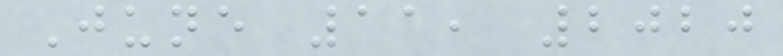June 11, 2020
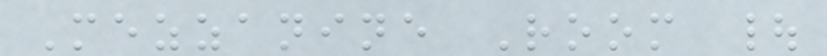Mezzanine Room |
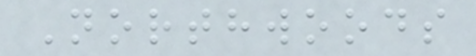Northwoods
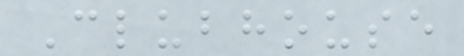Clubhouse
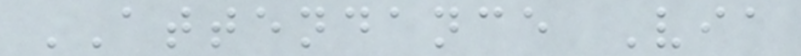ATTENDANCE Via
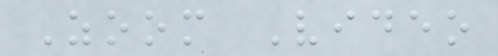Zoom Video
